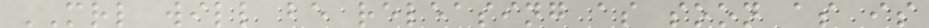MRL will be releasing as soon as is
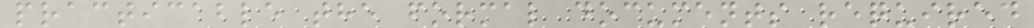practicable the formal documents required
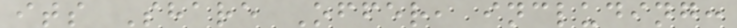its Share Offer, including:
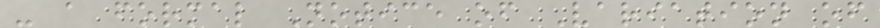- a formal Notice of Variation of
